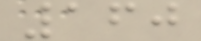160
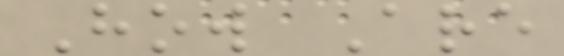How Are
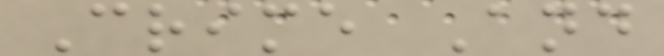Crime And
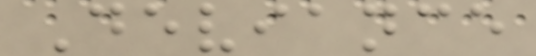Deviance
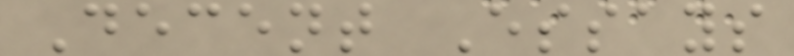Decent Essays
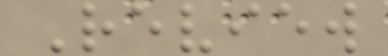Review
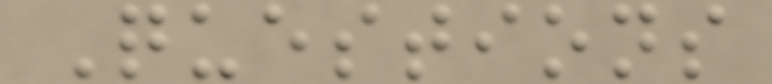Questions
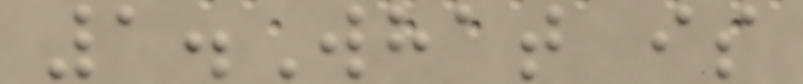1.What is
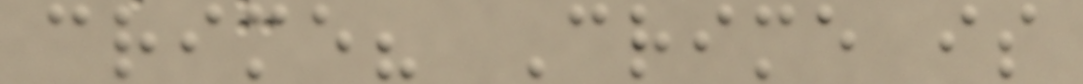crime? Crime is
